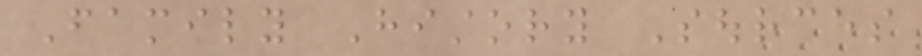Family History Sources
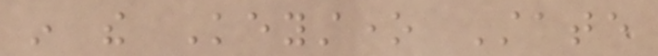in the Keystone State
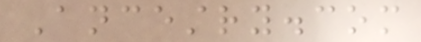Ancestry.com
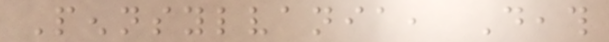Pennsylvania, Death
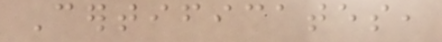Certificates,
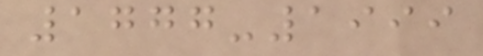1777-1999
